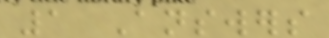1 Answers
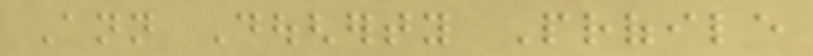Ann Dougherty Profile
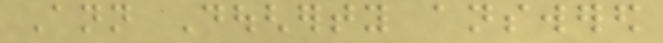Ann Dougherty answered
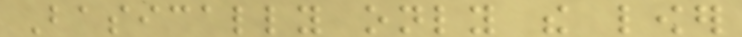Basically only the lower
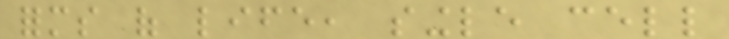forms of life, single cell
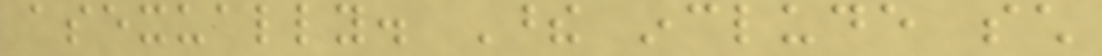asexually. These include such
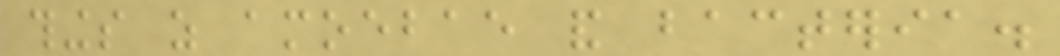things as amoebae and bacteria.
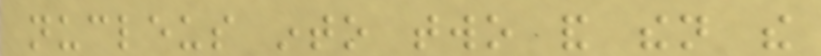nucleus into two and then the
